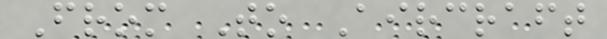From To Aircraft
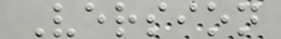Version
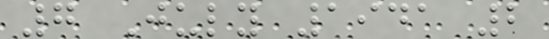7 July 1941 2
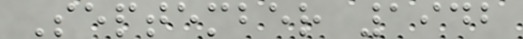September 1942
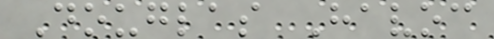Douglas Havoc
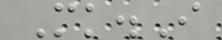Mk.I
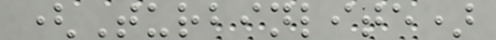(Turbinlite)
